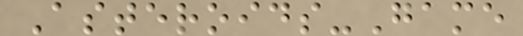Asteroids-Game
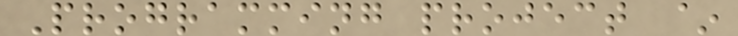Programming project ~
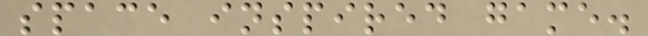space inspired game.
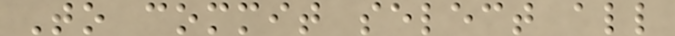To commit select all
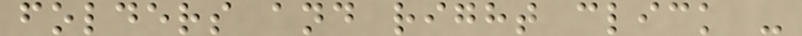folders and right click -
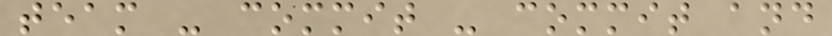team - commit - commit and
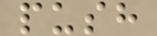push
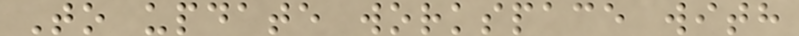To update workspace with
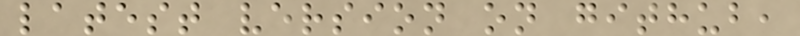latest version on github,
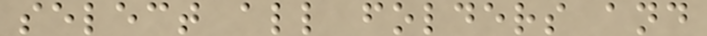select all folders and
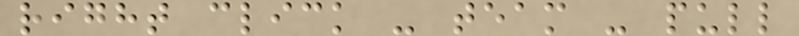right click - team - pull
